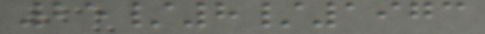25/8/1973
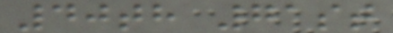40th 71st
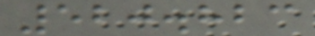520.823
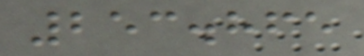253.865
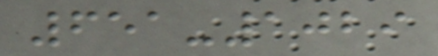651-1029
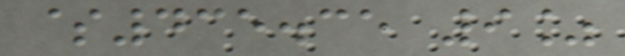$435.35 9%
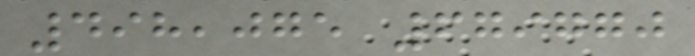498,075 679770
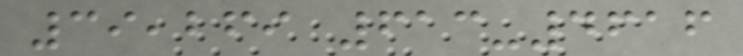39,269 613-4616
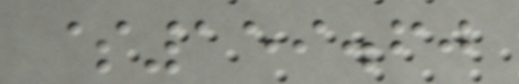$159.60
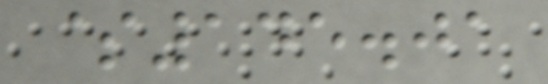$145.01
